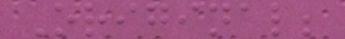Original;
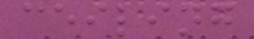ceiling
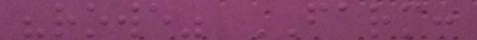"rowe" FARM:
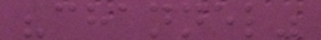"channel"
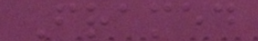Framed
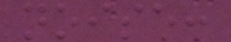noise:
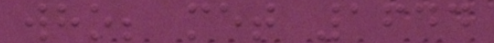who; met 1644
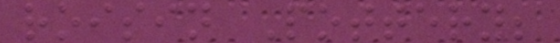roisin Pottery;
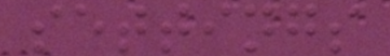settings
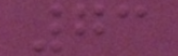73
